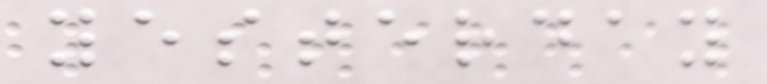yesterday
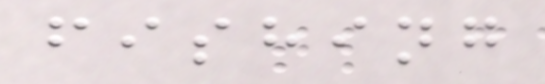fishing
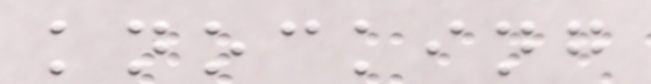knocking
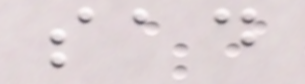sad
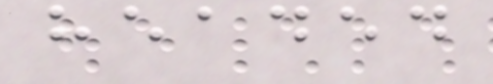headed
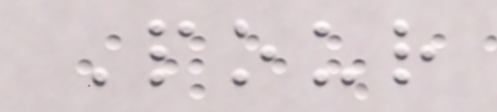Pour
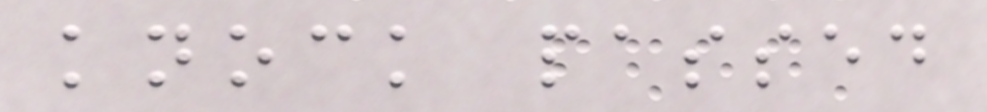knock passed
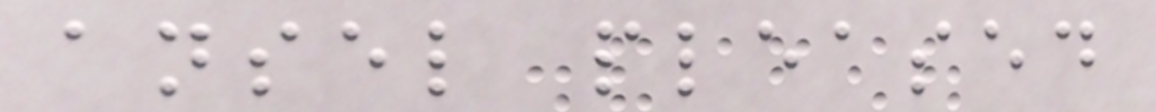ansel pleased
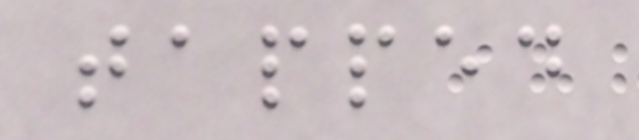tapped
